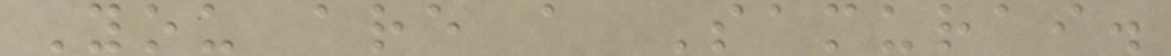You are a Samurai.
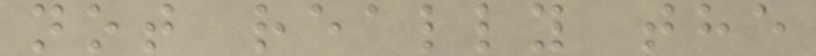not really the
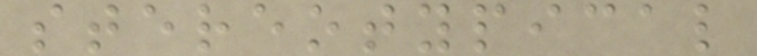stereotypical
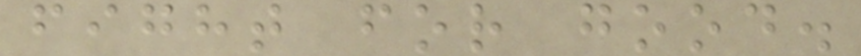fight for good.
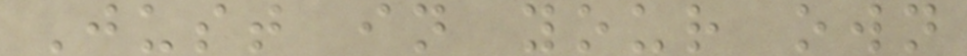Just in your own
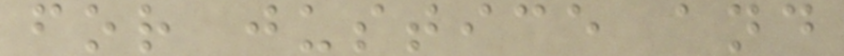for justice and
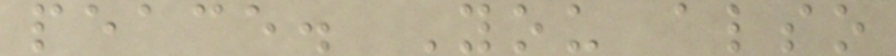peace. You also
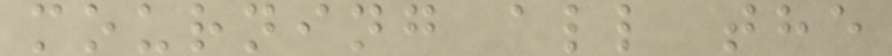mourning all the
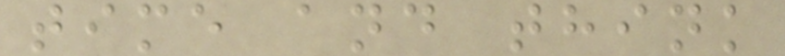time and think
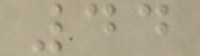44
